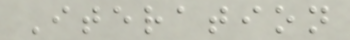Iteration
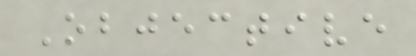Objective
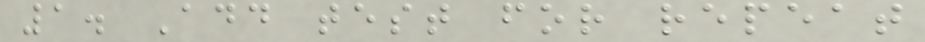1. Add test for repeat
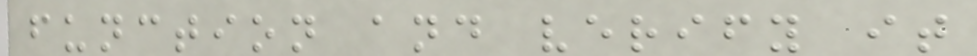function and verify it
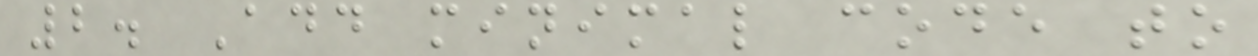2. Add minimal code to
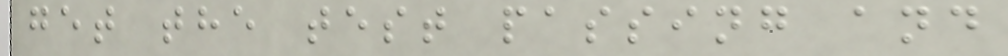get the test passing and
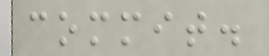commit.
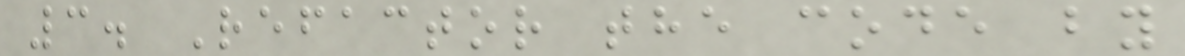3. Refactor the code by
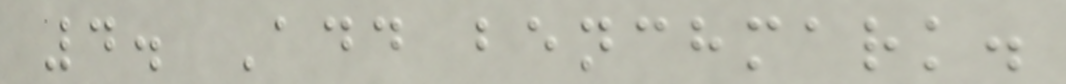4. Add benchmark.
